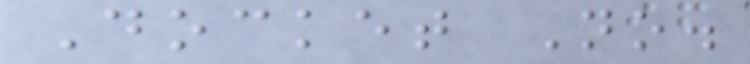Docket No.
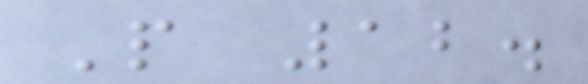P 12.
